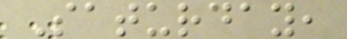Saturday,
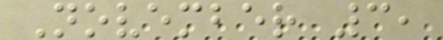November 3,
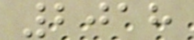2018
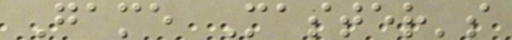Game Master's
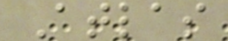Atlas
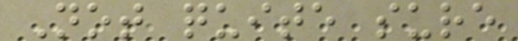Not quite sure
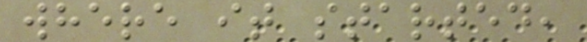where it started,
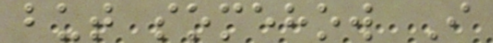but somehow I
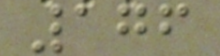176
